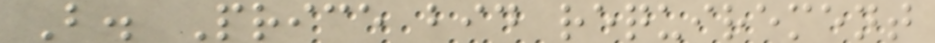B. Price bid requirement
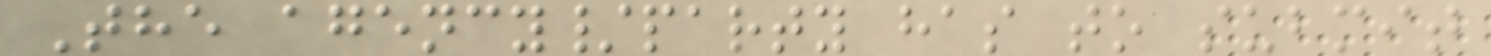The agency/party has to submit
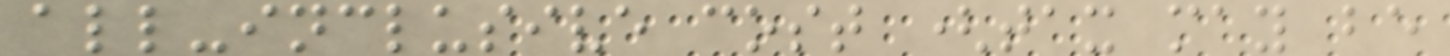all-inclusive cost (tax may be
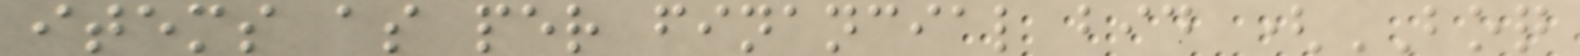items as per financial bid (BOQ
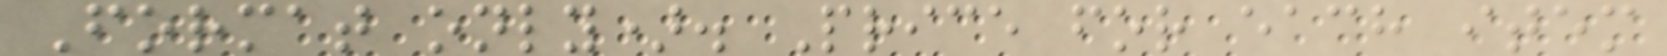Format only). Price for each item
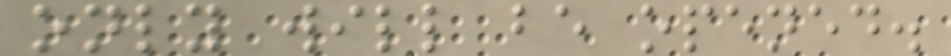only will be opened.
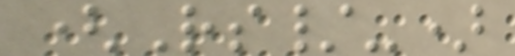(Rs/-)
